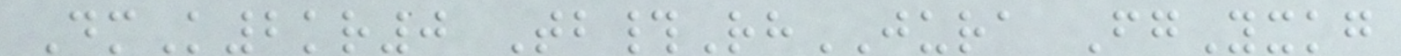DmK2kr0 Tb#RhJURA FgYxkg
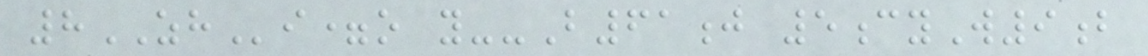8ZHi=o y--B61j 5cyW9b
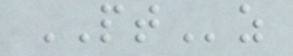PTz
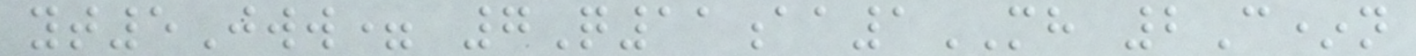yt5Jww= 7Q11aa1MH 2C*n
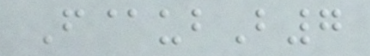F@ubB7
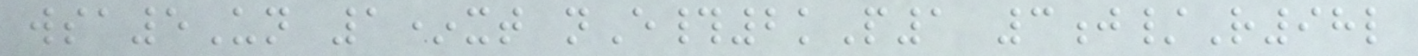wsa5Un 1*xt nE#2kP1 3j/R98l
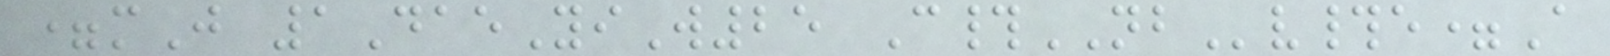=mJ 1DaeYiW25 C#NBv#e=A
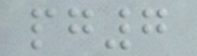pg7
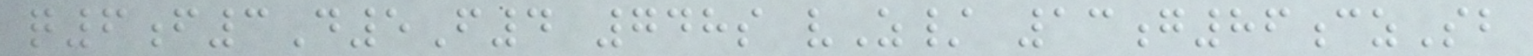q6f3D5F4 748s vZ/ 13g86czSb
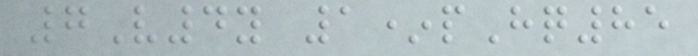7V4y 1*pHq85
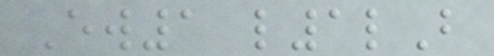Ew1 l1lB
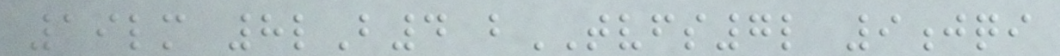19lm 8lB4 bTVFS7l 9jqi
